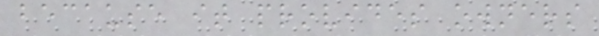because it provides owners
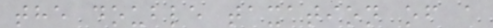the double taxation of a
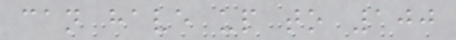can have up to 100
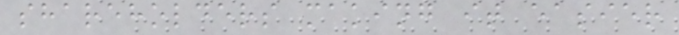shareholders making it easier
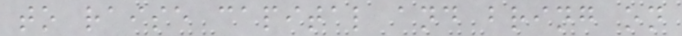to raise capital and bring on
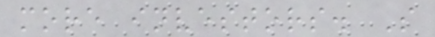more investors. S
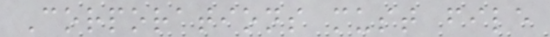Corporations must file
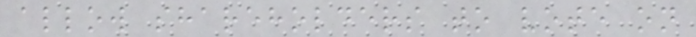allow shareholders to vote on
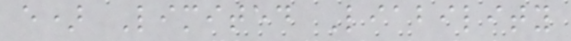e) Limited Liability
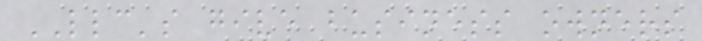LLC's give business owners
